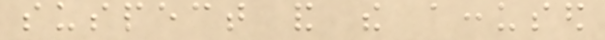suspect and the accused
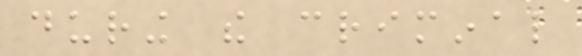during the criminal
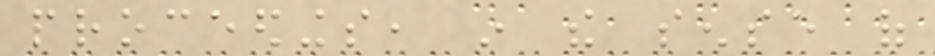proceedings, in the sense of
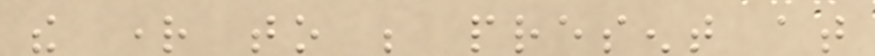the right to be present at
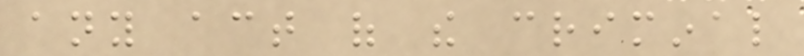any act of the criminal
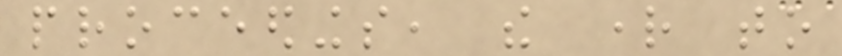proceedings, the right to
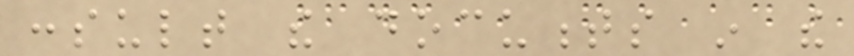consult the documents in the
